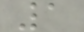1
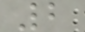2
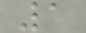1
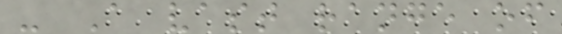- A vast range of
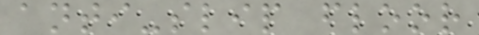anti-slip floor
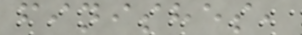finishes,
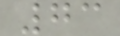73
